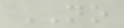NO
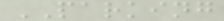PARKING
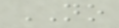NO
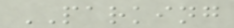PARKING
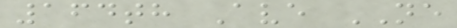164th Ave NE
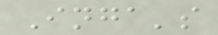Inga's
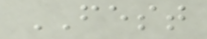FEST
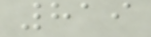819
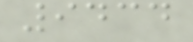9434
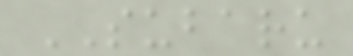SUBARU
